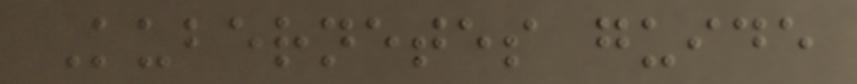Kubernetes guide
